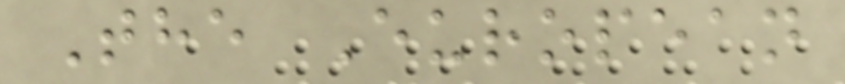The European
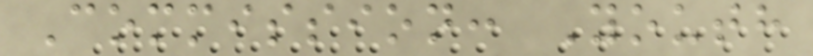Commission: Youth
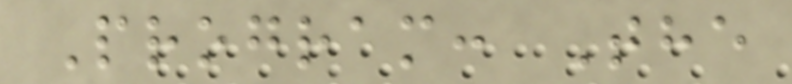Program: The
